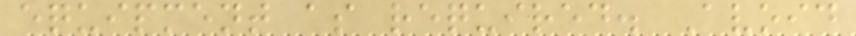equipment as required. Avoid
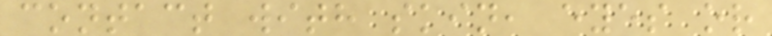contact with skin, eyes or
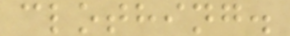clothing.
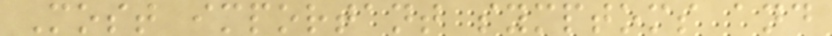Most important symptoms and
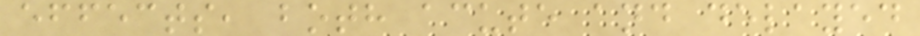effects, both acute and delayed
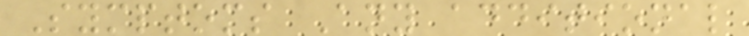Symptoms Any additional
